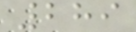289
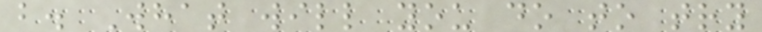b. What will you do to try
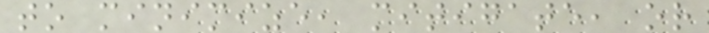to minimize, mitigate, or
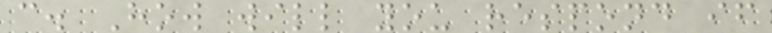c. How will you respond if
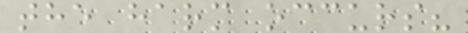the harm occurs?
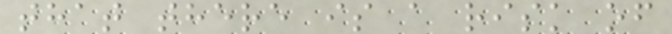that there is a risk of
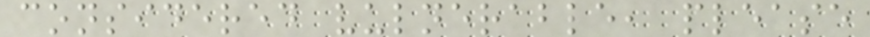considered vulnerable, please
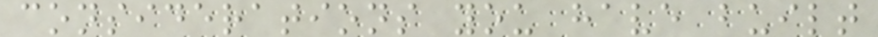considerations you have built
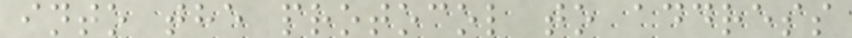into the protocol to address
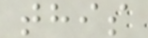this
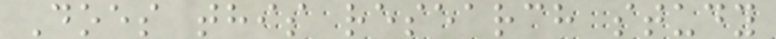Does this research study
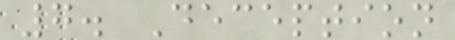7. Deception
